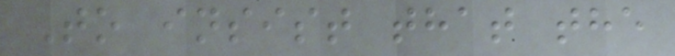To insist that the
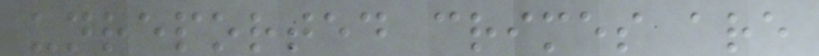unreported crimes are
